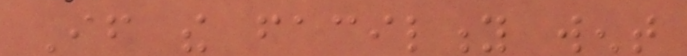If the facility went
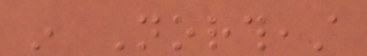in Northeast
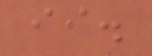ii.
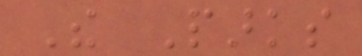The Parks
